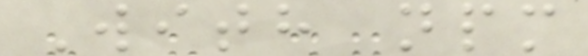With npm
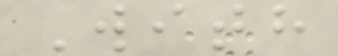With
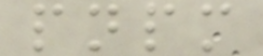pnpm
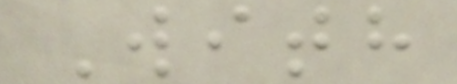With
